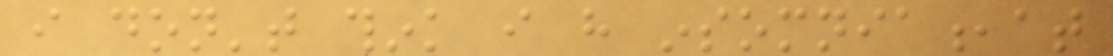i don't think i have insomnia,at
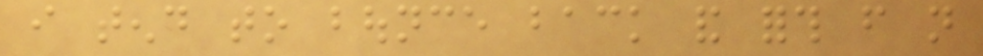i tend to bounce back and forth from not
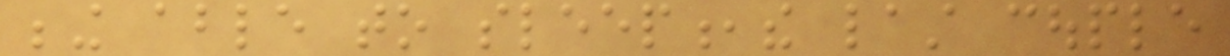being able to sleep,the last couple
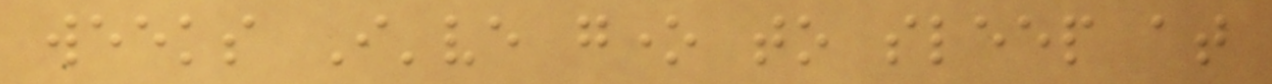weeks I've gone to sleep at
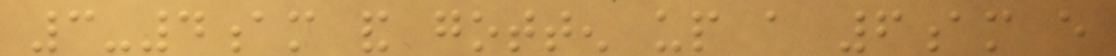3-4am and gotten up a 6am every
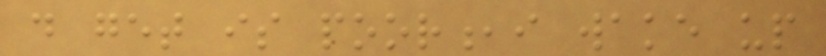do get is poor,i wake up
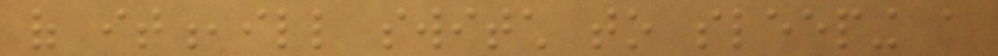of it,ill switch to sleeping a
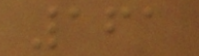161
